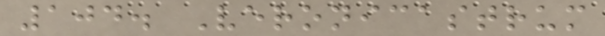104. Veronicastrum
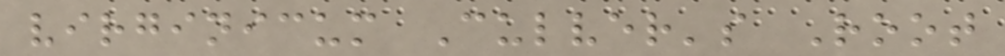virginicum Culver's Root
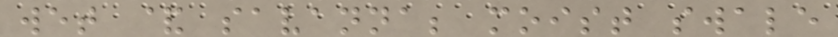wet & savanna; moist swale
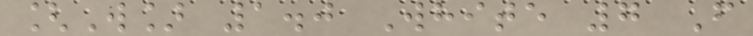[W] 1.0 White 7 F
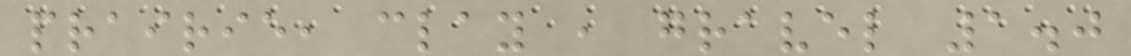prairie, clay , gravel 1.0
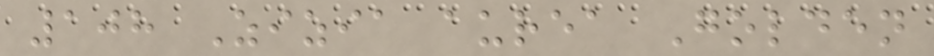108 Zizia aurea Golden
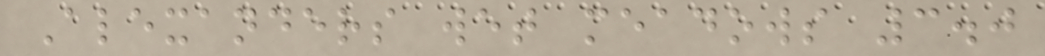Alexanders wet meadows 3.0
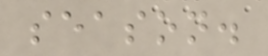season.
